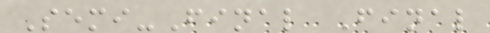Semi-Final Final
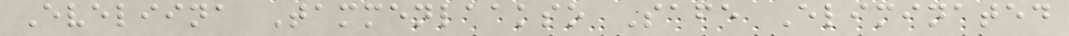Eveliina Tammenlaakso Safe Eliminated
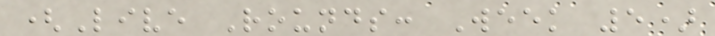(Live Rounds: Week 5)
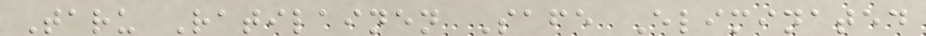Taru Ratilainen Safe Eliminated
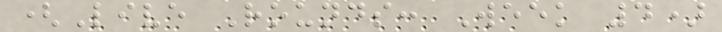(Live Rounds: Week 4)
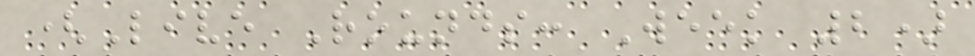(Live Rounds: Week 2)
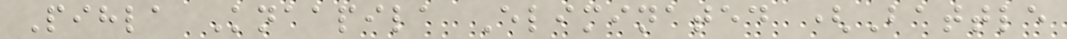Pihla Knaapila Eliminated (Battle
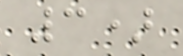3)
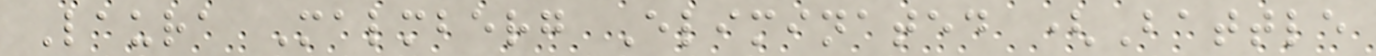Laura Malmberg Eliminated (Battle
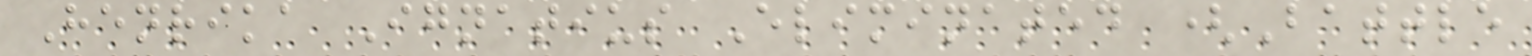Henrika Ignatius Eliminated (Battle
